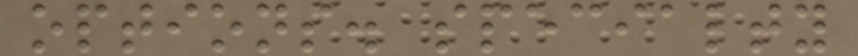options. specialty
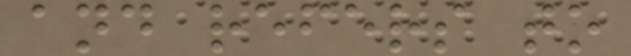and refers to
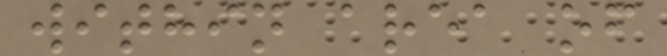within area of
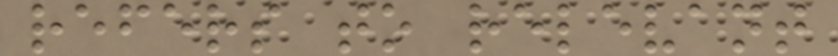refers to relevant
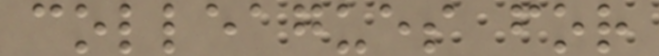colleagues for
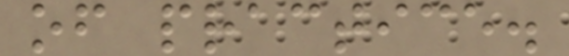of practice.
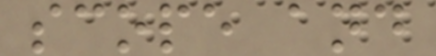scope and
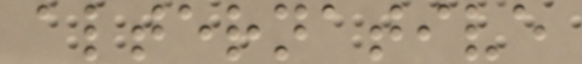alternative
